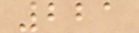221
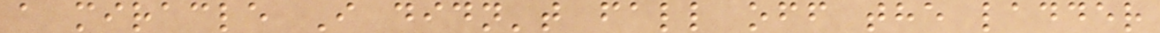a miracle I didn't fall off the ladder
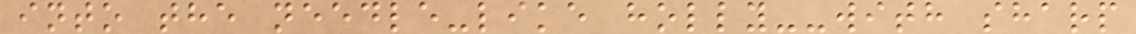into the needle-like holly--with sharp
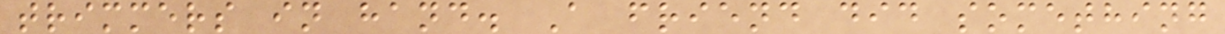trimmers in hand. A friend did something
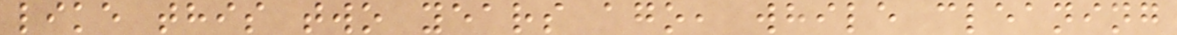like this two years ago, while cleaning
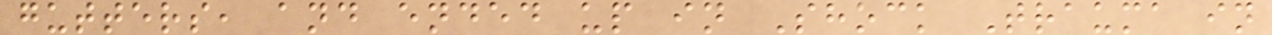gutters, and ended up in Shock Trauma in
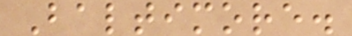Baltimore.
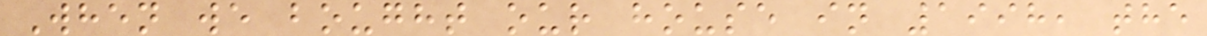When we bought our house in 1998, the
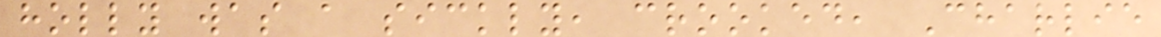holly was a sickly, crooked, Charlie
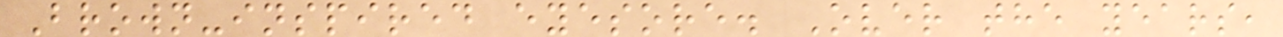Brown-inspired eyesore. Over the years,
